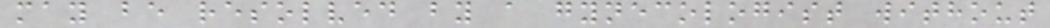may be resolved by a gynecologist without
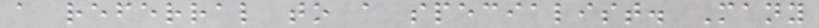a referral to a specialist. Many
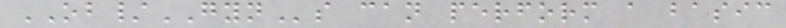OB/GYNs can perform a basic
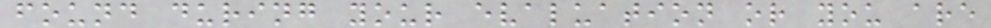found during your evaluation or you are
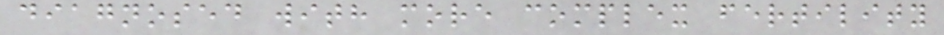diagnosed with more complex fertility
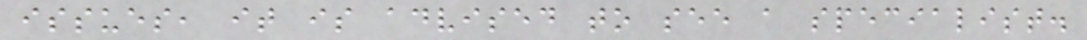issues, it is advised to see a specialist.
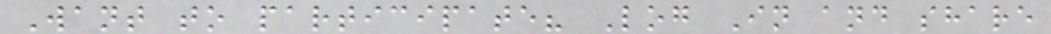Want to participate? Log In and share
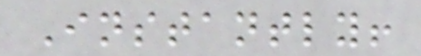Instantly!
